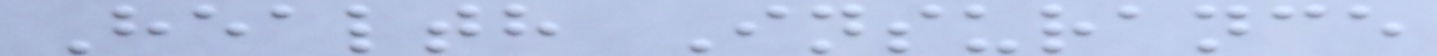Health Insurance
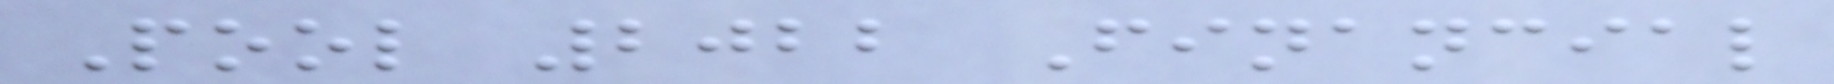Pool 2022 Financial
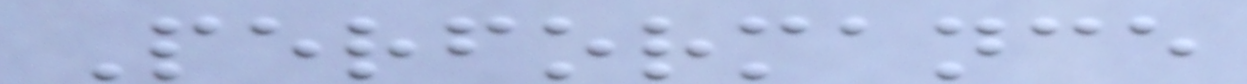Performance
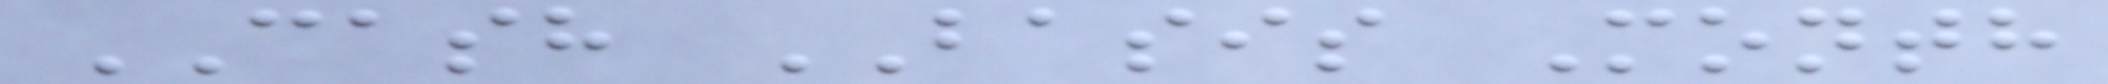CASH BASIS Month
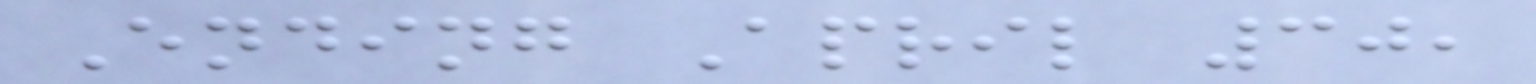Ending April 30,
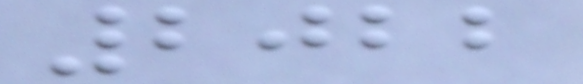2022
